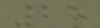25
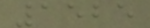1525
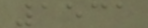1531
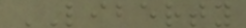LIBERTY
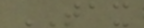TAX
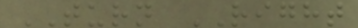TURN RIGHT
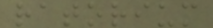ratorium
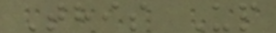This Up
